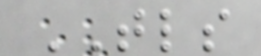TLS
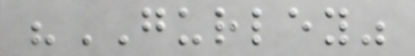"GURLEY"
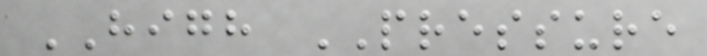HIGH PRESSURE
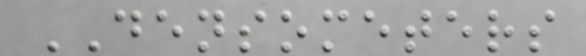DENSOMETERS
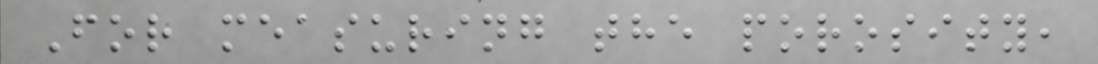For measuring the porosity,
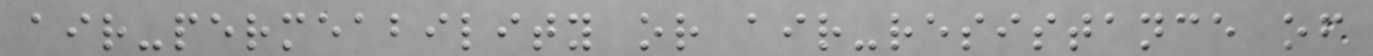air-permeability or air-resistance of
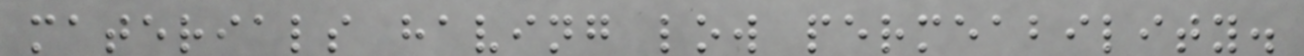materials having low permeability.
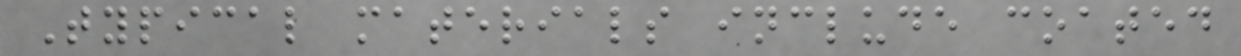Typical materials include coated
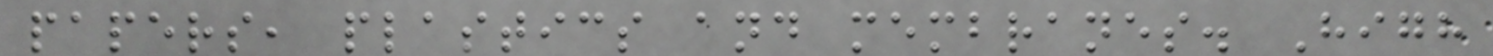papers, plastics and membranes. High
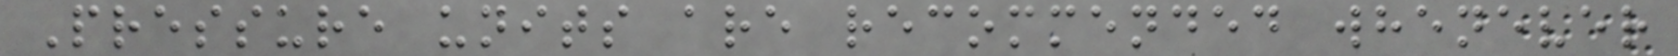Pressure units are recommended whenever
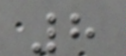8
